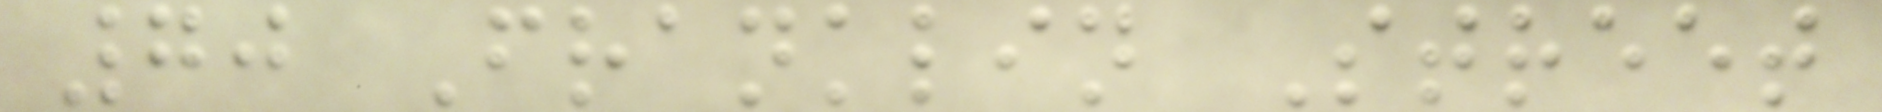70 Franklin Street
